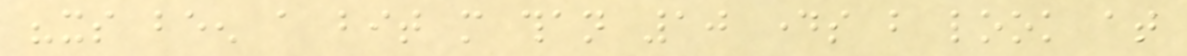"its been a bit more than 10 days but look at
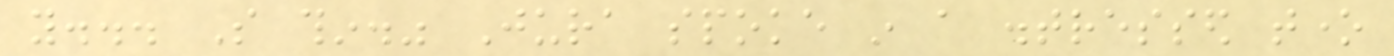you... So thin." Jura spoke in a distressed tone
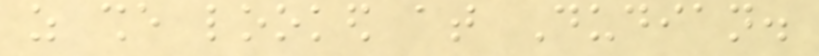as she looked at Dudian.
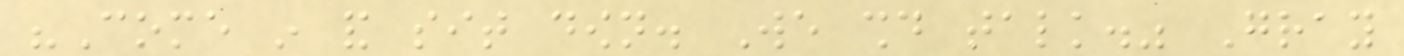"Come in and sit down. We should talk." Gray
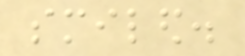smiled.
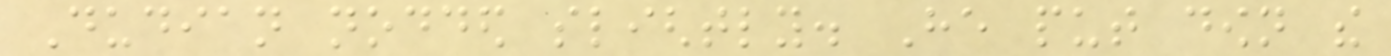Dudian nodded slightly. He put down the
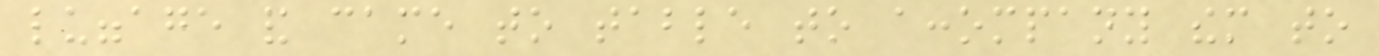luggage and came to table to accompany them to
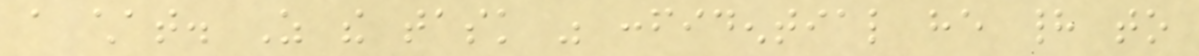a chat. As the task was confidential he had to
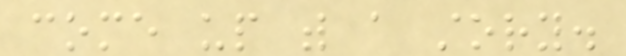come up with a story.
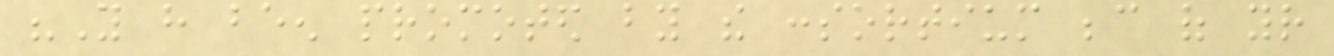"You have been promoted by the consortium because of your
